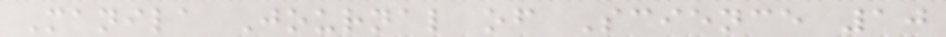Manila Journal of Science 10
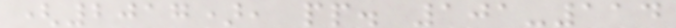(2017), pp. 101-114
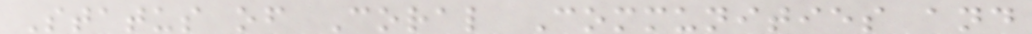Status of Coral Communities and
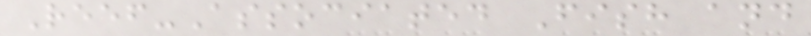Reef-Associated Fish and
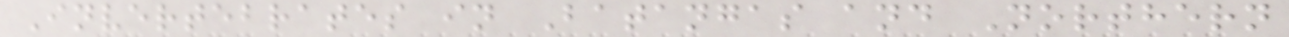Invertebrates in Batangas and Northern
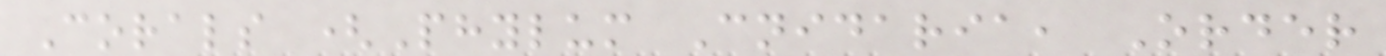Corals (Phylum Cnidaria, Order
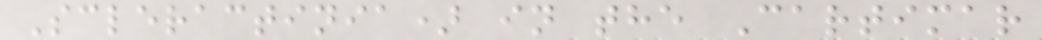Scleractinia) in the Cartimar
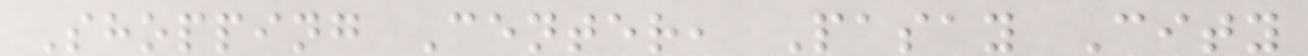Shopping Center, Pasay City
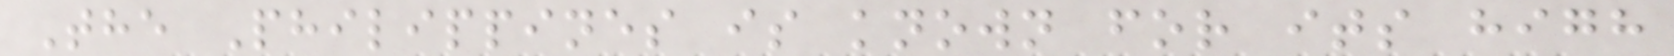The Philippines is known for its high
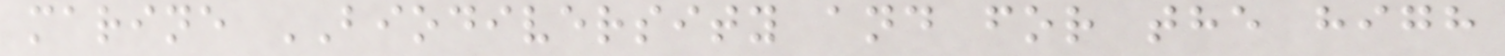marine BIODIVERSITY and for the high
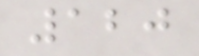120
